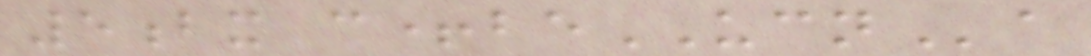5bx c+beUCNa
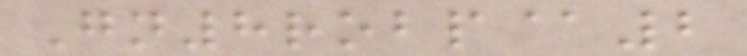Gn8robp@2
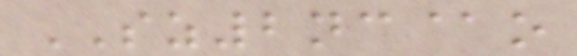SZ2nc@o
